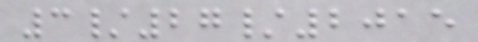3/27/2015
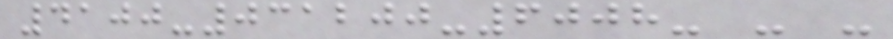4100-031200-6008- - -
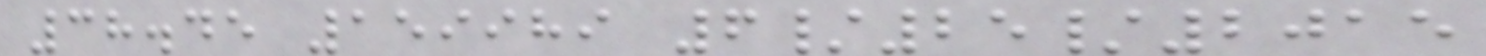38.45 159989 6/25/2015
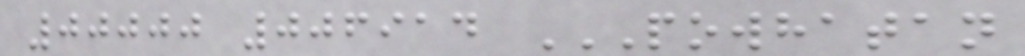00000 006914 POWHATAN
